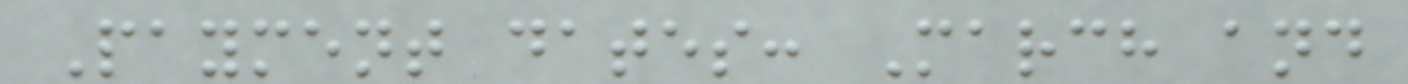Payment dates: March and
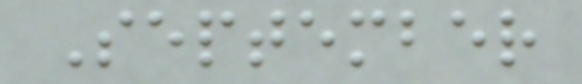September
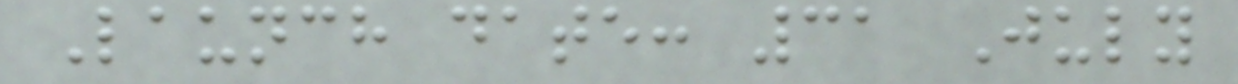Launch date: 31 July
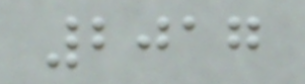2017
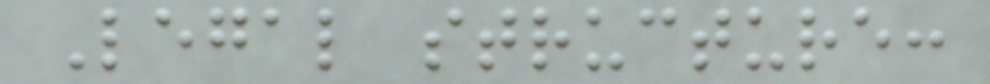Legal structure:
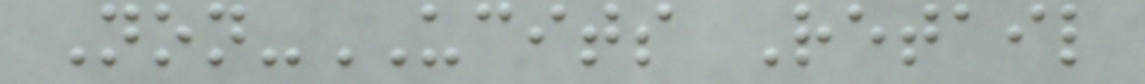Non-UCITS Retail
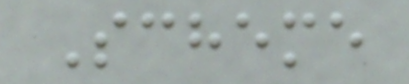Scheme
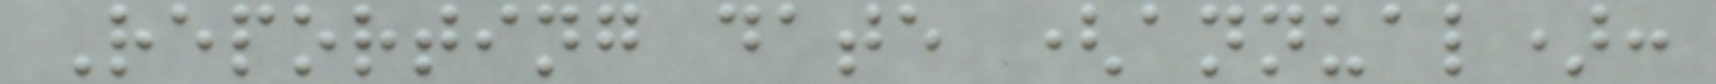Reporting date (annual):
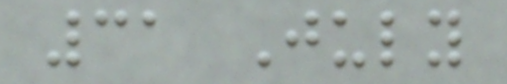31 July
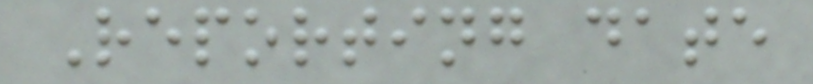Reporting date
